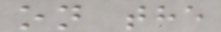on the
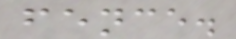fence.
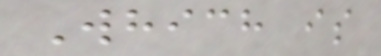Which is
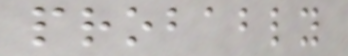probably
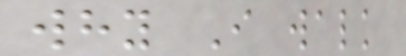why I walk
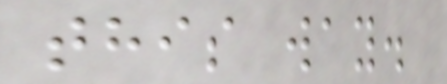this way.
